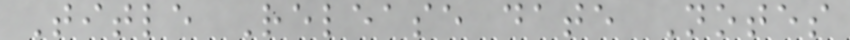Title Release date Notes
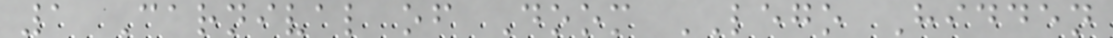1 Carnival of Doom LEGO Hidden
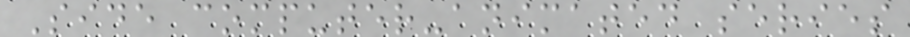Side computer-animated series
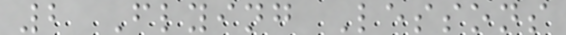2 Flying Lessons
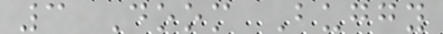3 Doom Buggy
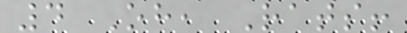4 Oh, Rats!
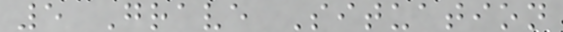5 Grave Situation
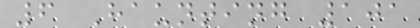6 Haunting 101
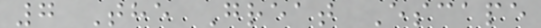7 The Great Escape
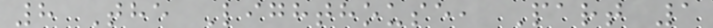8 The Lighthouse, Part 1
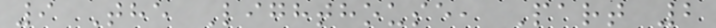9 The Lighthouse, Part 2
